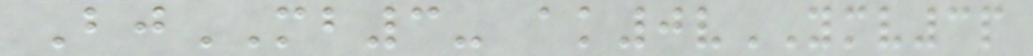BjMB3- ak0vYMV3p
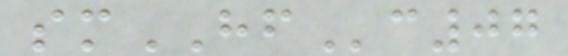smHFc07
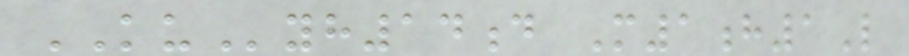KUyh14d M1h1L
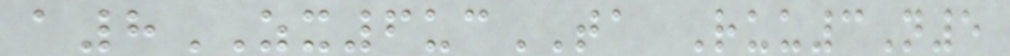a8ZX6ucTA Ruu3N5
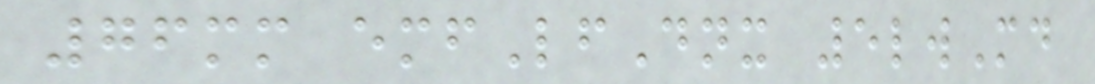76mm emfLfDnx 5lwMd
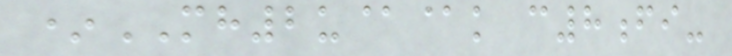*MH2u@@k c8fi-
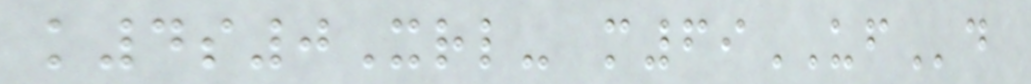k4s0Xrl- m69UFd
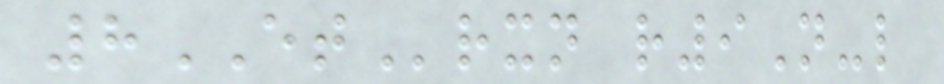8ETrxn r9N-l
